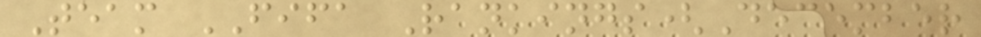Team FIFA Rankings(December
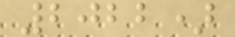2022)
